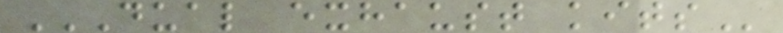DUAL EXHAUST KITS
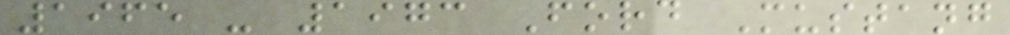1965 - 1973 Ford Mustang
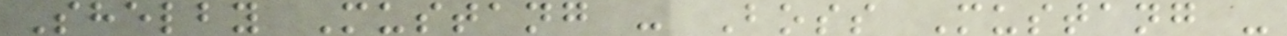Shelby Mustang - Boss Mustang -
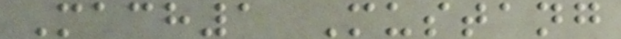Mach1 Mustang
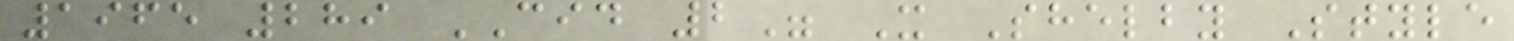1965 289 CID 2" X Shelby Style
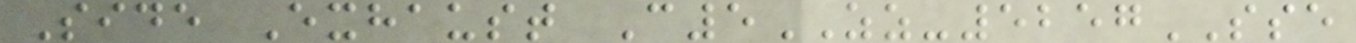Side Exhaust C5ZZ-5257SSE
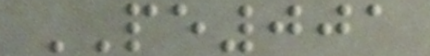PE001
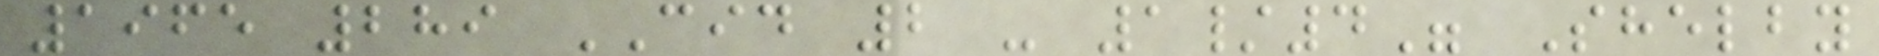1965 289 CID 2 - 1/4" Shelby
